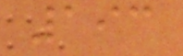193
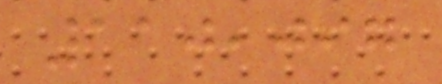110,097
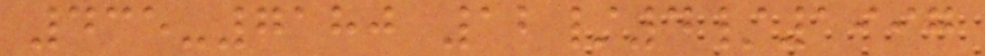435-7180 12/4/1997
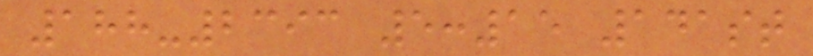188-2393 5:15 141st
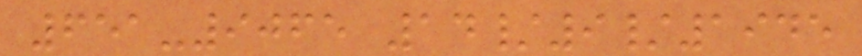651-9065 14/9/1945
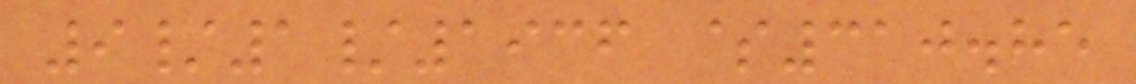9/1/1936 $310.85
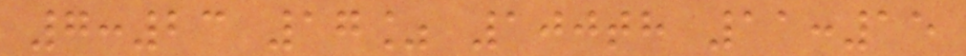7:23 17% 100th 11:15
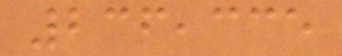236,335
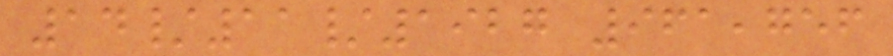14/11/1927 961,756
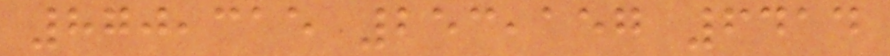870,315 253,157 6414
